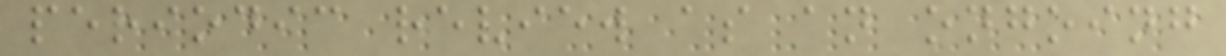periodic review as an ongoing
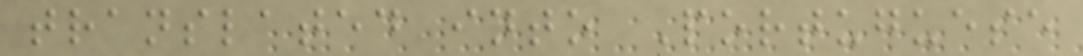translated into Portuguese
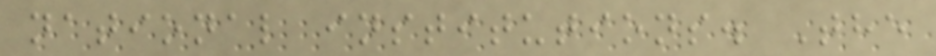national institutions. The
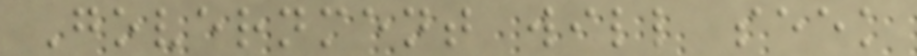Government will seek
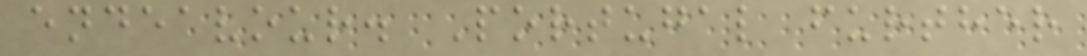endeavour. Portugal further
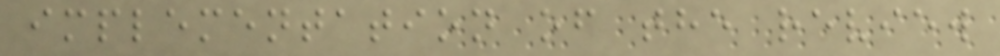implementation of the review
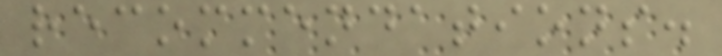recommendations.
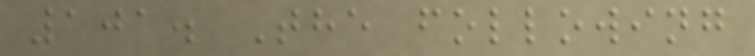101. The following
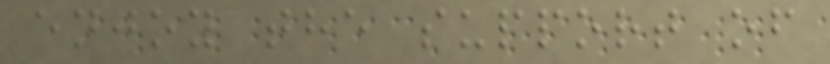enjoy the support of
